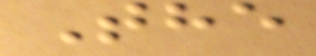The
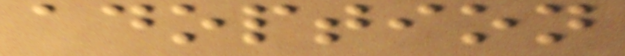adoption
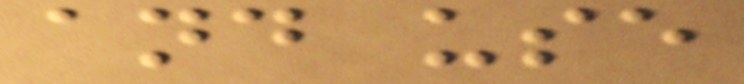and use
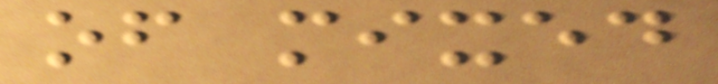of mixed
